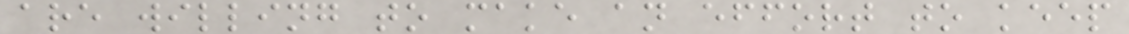are willing to make an effort to keep
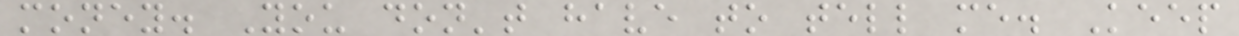money. You don't have to tell me. Keep
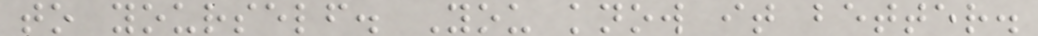to yourself. You know it better.
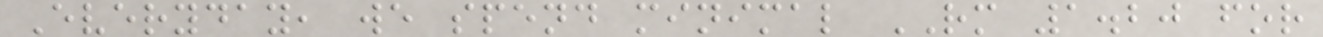Everyday, we spend minimal RM 1.20 for
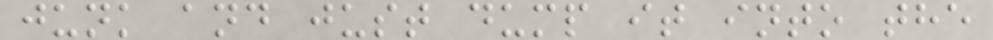junk and just dump it into the
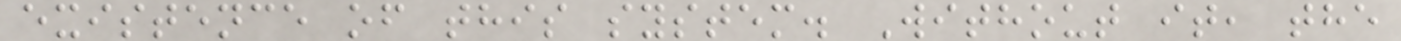existence of this system. Without it, the
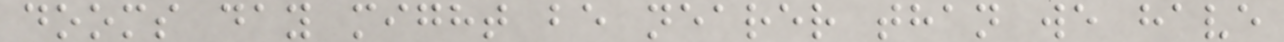dooms day might be nearer than we have
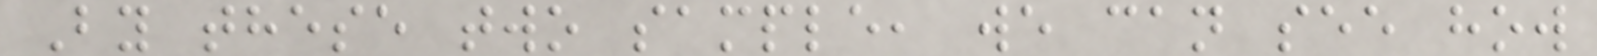By these two sample, we can see how
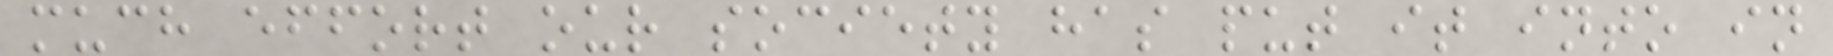much effort our society has put it into in
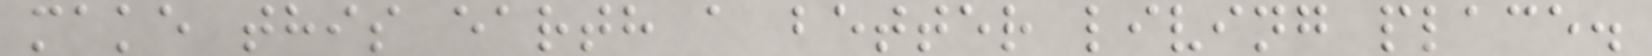make this earth a better living place.
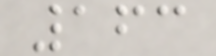163
